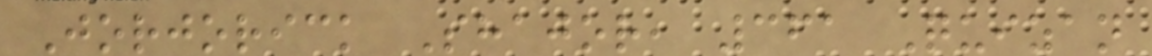Jorjorick Shajor, 361 Quizan
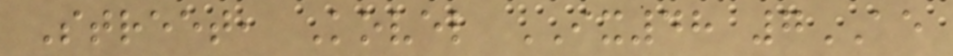Street, Kovel IX48 7AE
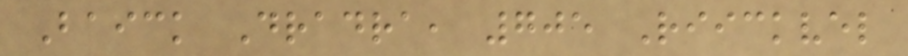Baick Dradra, 705 Riickvel
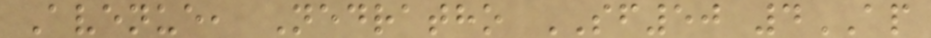Avenue, Nedratho SF50 4AP
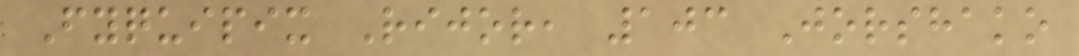Fyquipix Rijor, 103 Jorshako
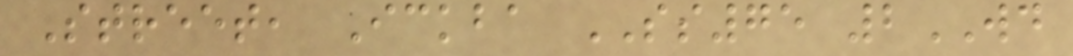Street, Ickba SS75 2WD
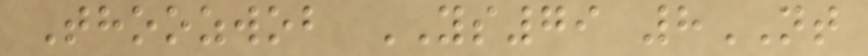Thoozwob YS79 8NT
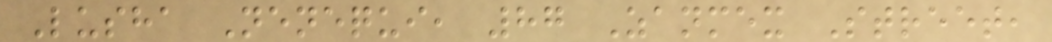Lusha Nenequi, 87 Zanmex Street,
